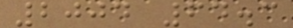2004 64.3
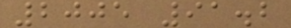2005 91.2
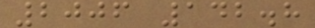2006 142.8
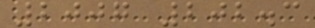2007 202.3
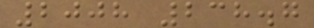2008 238.7
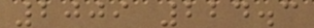2009 224.3
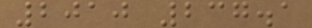2010 237.1
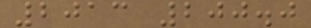2013 200.0
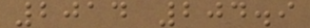2014 204.9
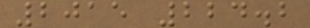2015 224.2
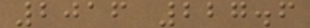2016 227.6
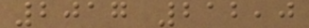2017 212,0
